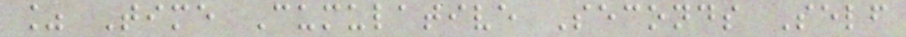% Time Cumulative Seconds Self
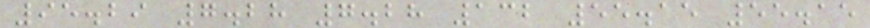95.29 7.28 7.28 132 55.15 55.15
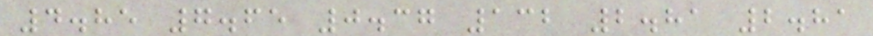4.85 7.65 0.37 132 2.81 2.81
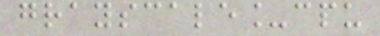grayscale_cpu
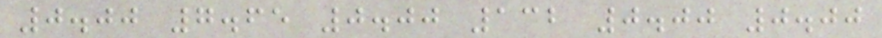0.00 7.65 0.00 132 0.00 0.00
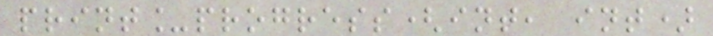print_progress(int, int)
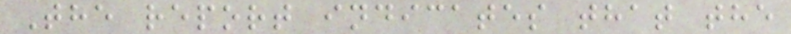The report indicates that the
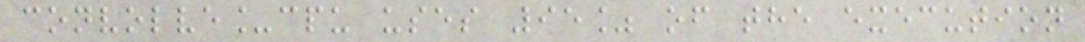convolve_cpu uses 95% of the execution
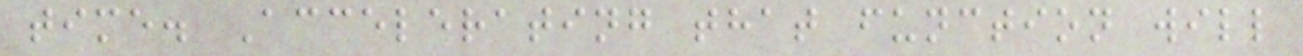time. Accelerating that function will
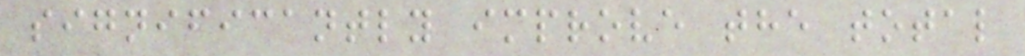significantly improve the total
